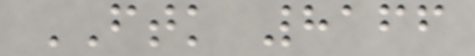FTK 8166
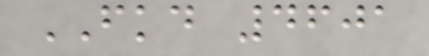FKD 4601
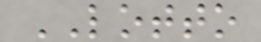LOTTO
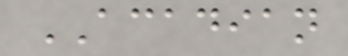ACADIAN
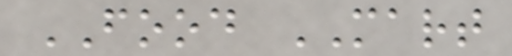FOOD MART
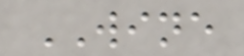WINE
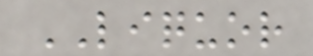LIQUOR
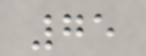75
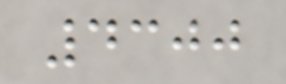4300
